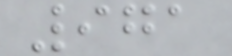971
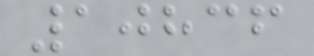10836
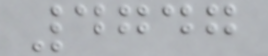4747
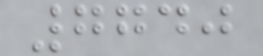7740
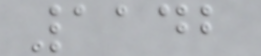1142
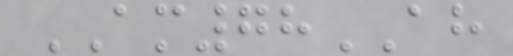AM78AH
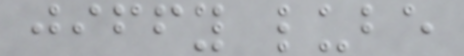jiffy lube
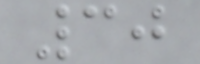30
